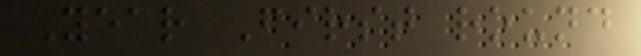Year First round
